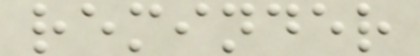reminder
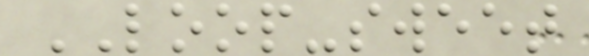LOOP-sweet
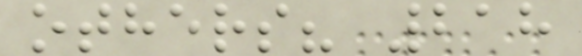others? 218
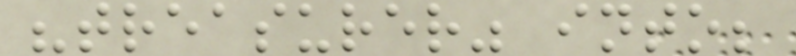"treasurer" into;
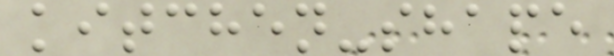kitchen-shape
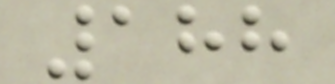188
